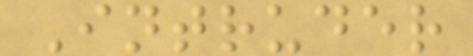Intruder
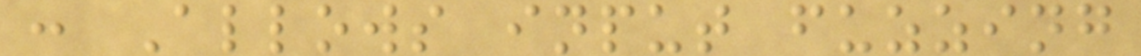: Allows input fuzzing
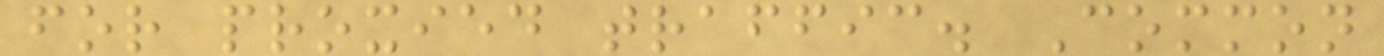for proxied traffic. Common
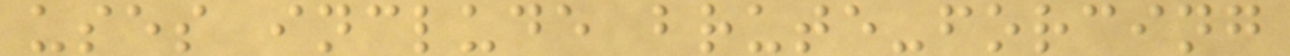uses include brute-forcing
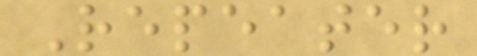Repeater
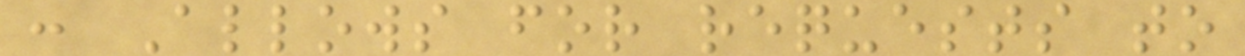: Allows for requests to
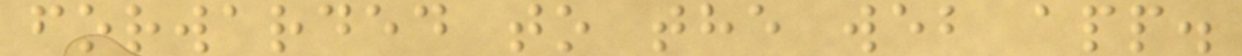forwarded to the web app.
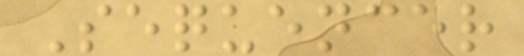Sequencer
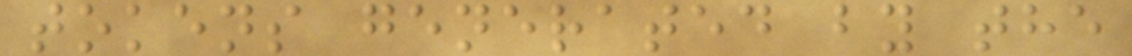tokens generated by the
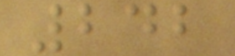242
